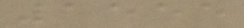1555
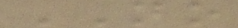NO
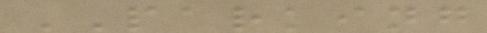PARKING
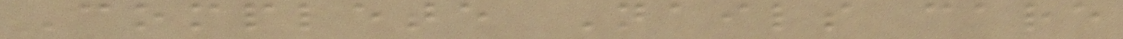Complete Nails care
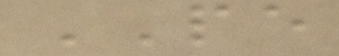PE
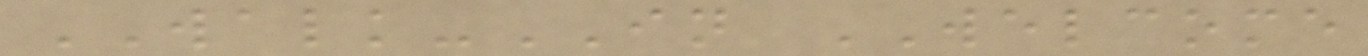WALK-IN WELCOME
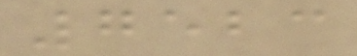7523
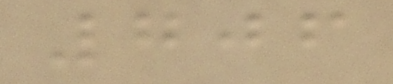706
